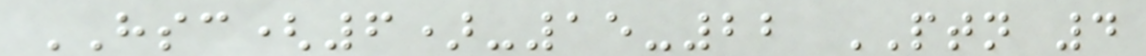HSC(6)-15-22 PTN 4
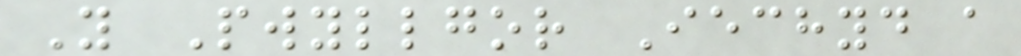Y Pwyllgor Iechyd a
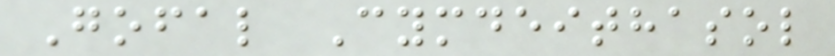Gofal Cymdeithasol
